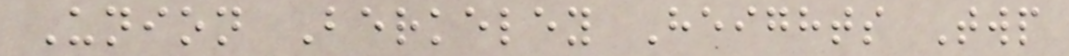Union Berkeley Heights Twp
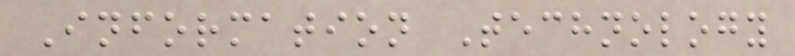Information Technology
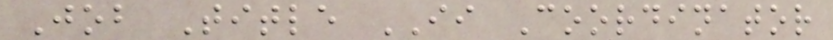Job Title II Coordinator
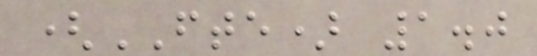(FTE) 1.0
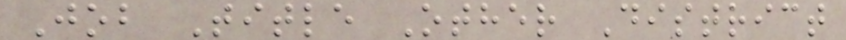Job Title Other District
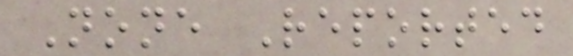None Reported
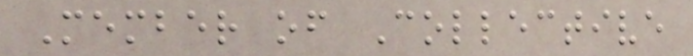Member of Collective
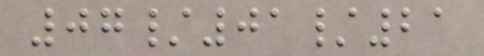07/01/21
